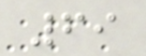69
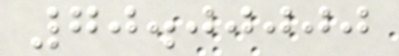70.00000
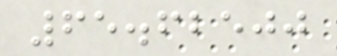65.62500
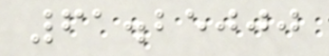61.25000
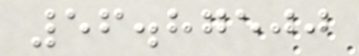56.87500
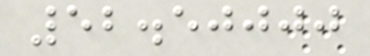52.50000
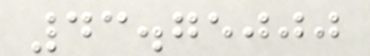43.75000
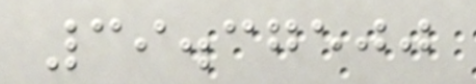39.37500
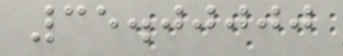35.00000
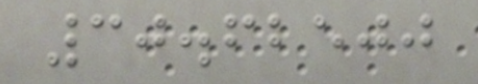30.62500
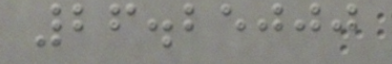26.25000
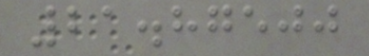21.87500
